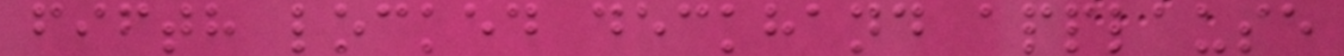fifth locked deckhand applause
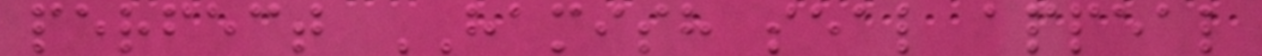perfect HAMISH seal appeal
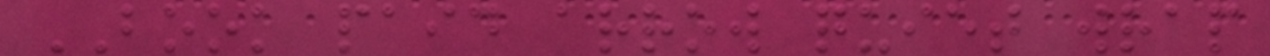BOOK paid arrow quiet wrap
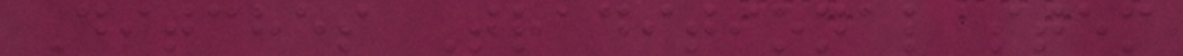Ditches Traditional stem
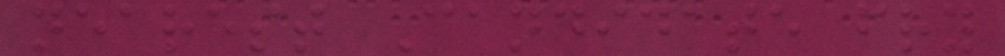nearest Candidate fry
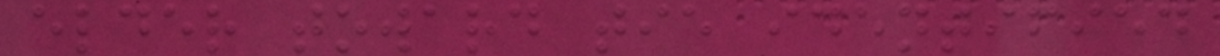elder toward tie identified
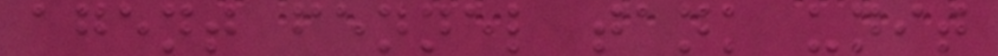agent fennel tank unit
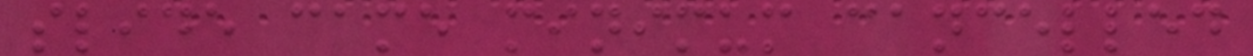slide came minimum cancelled
